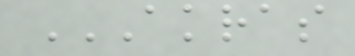AKRAS
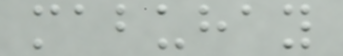mabuhay
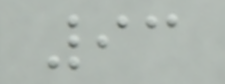93
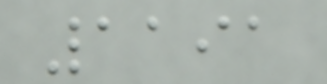1191
